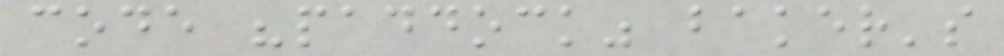code "paddock" baker's
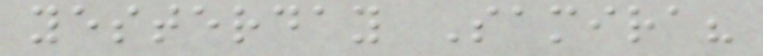yesterday Samira?
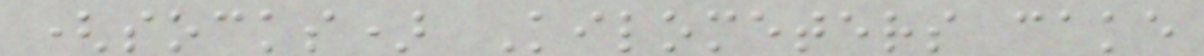(socks) Kilometers cake
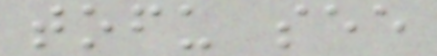tofu see
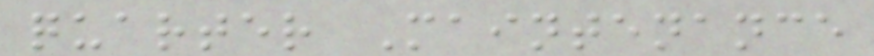quarter Maintenance
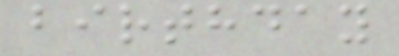birthday
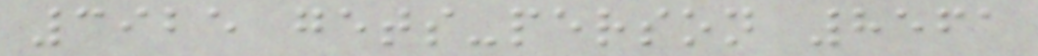3925 gets-person 8561
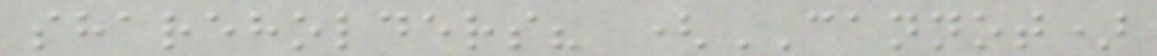shareholders? (CANNOT)
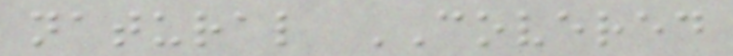natural COVERED
